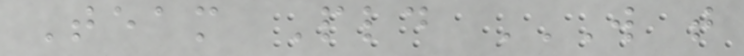Team Pld W T
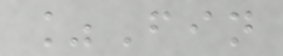%Fin
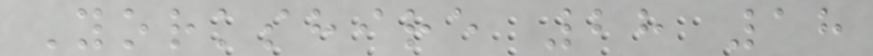Yorkshire 28 18
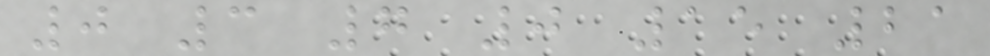0 3 7 0 15 21
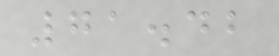71.42
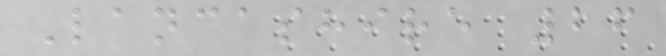Lancashire 26
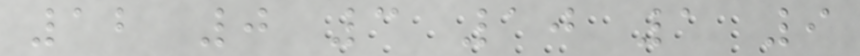12 0 3 10 1 9
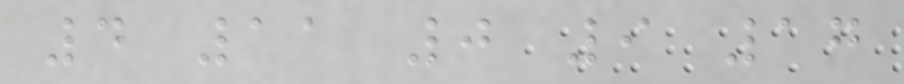4 11 0 9 17
